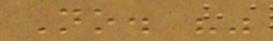No. ""
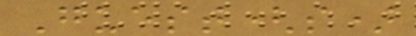Guest(s)
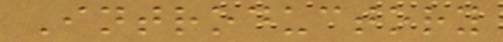Introductory
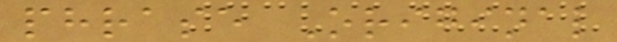phrase Original
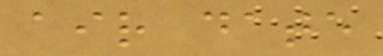air date
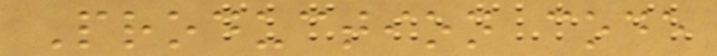Production code
